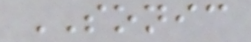SONIC
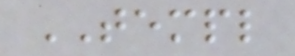TEMPL
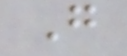G
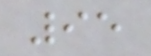95
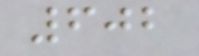602
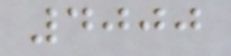4000
